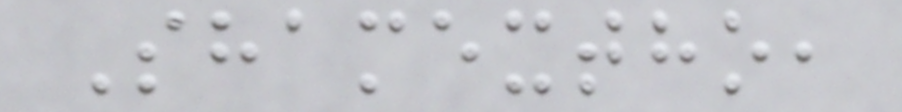Shamextho,
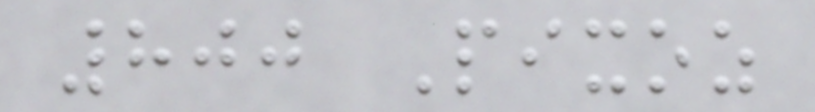800 Pixoz
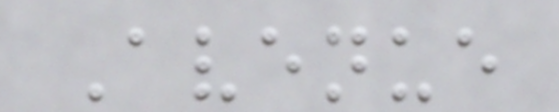Avenue
